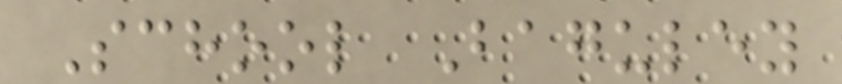School Baguley
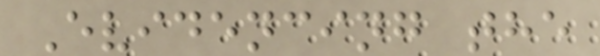Evidencing the
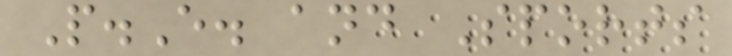P.E. and Sports
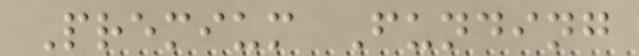Premium Funding
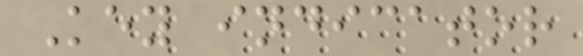Key indicator
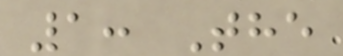1: The
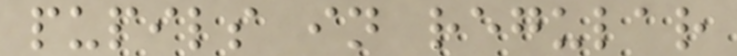pupils in regular
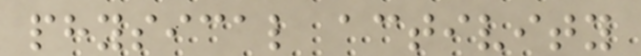physical activity
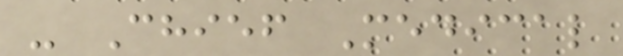- Chief Medical
